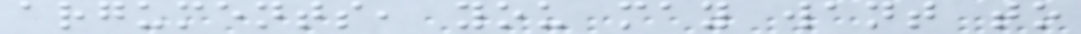arguments, you may want to
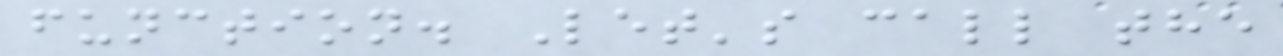function. Let's call the
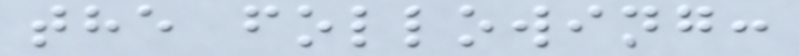the following:
